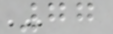77
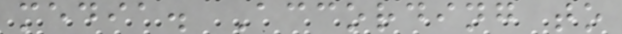media. According to
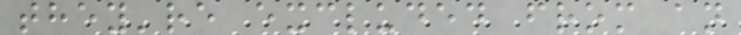they're excluded from an
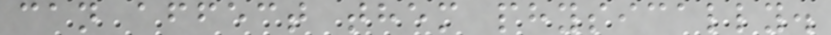can affect them physically.
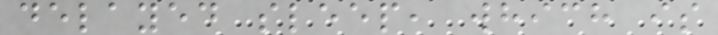delayed sleep, which is
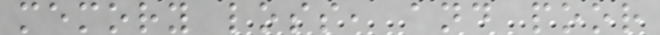memory loss, and poor
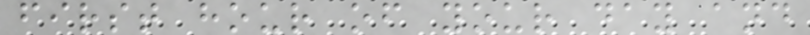first hour of your day and
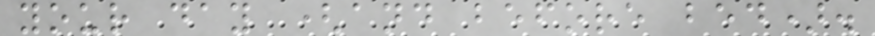your day (and before bed).
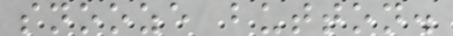snooze button.
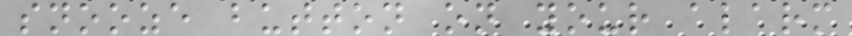snooze button on your alarm
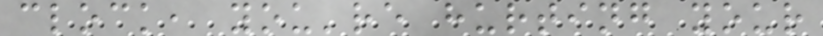clock, you're hurting your
